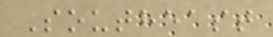Southeast
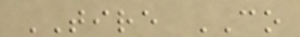TIRE CO
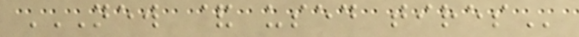NEW & USED TIRES
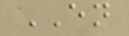EN
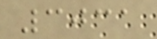3031
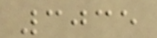3035
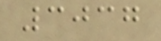3037
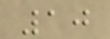10
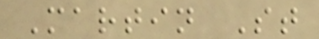Martin St
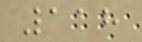118
